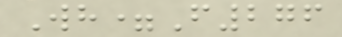Wh=F276
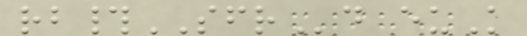rb#SFRd euK
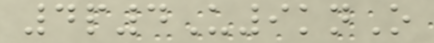4p4U9knO
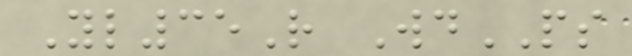Yl35R WdPS
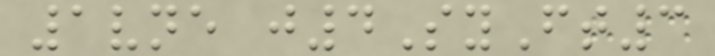1vne j4SyFt3
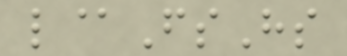l@FsHs
